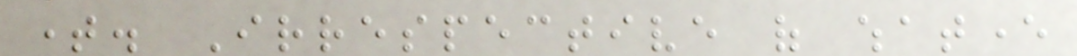time. Irrespective of whatever
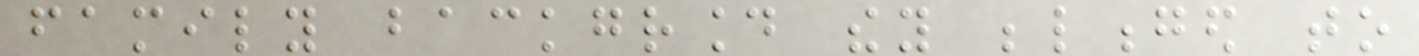family background they belonged to
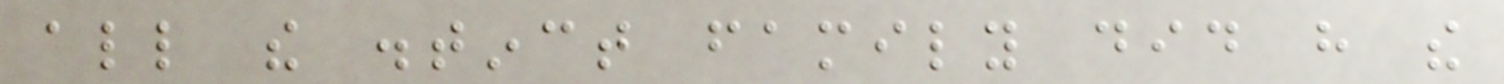all the distinct family did have the
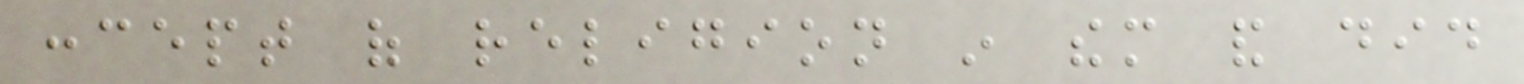concept of religion in them and did
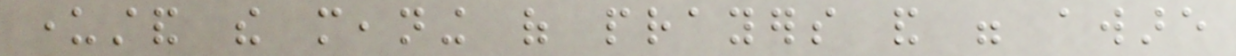understand the meaning of prayers and were aware
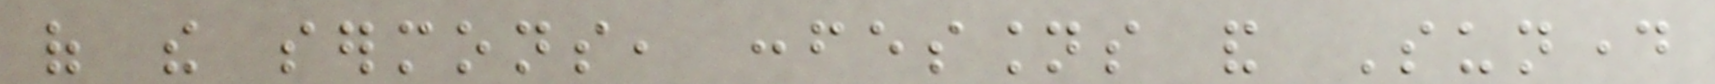of the sermons, confessions and Sunday
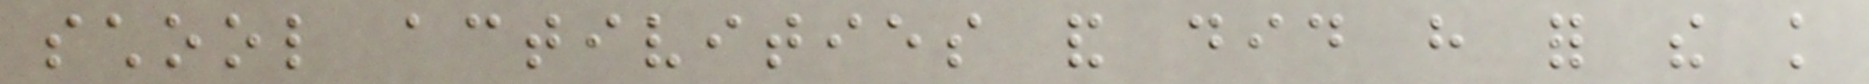school activities and did have for the knowledge
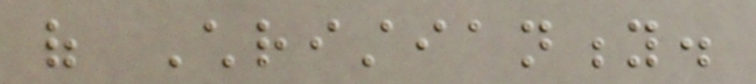of Christianity.
